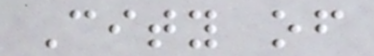City of
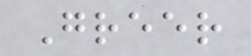Greer
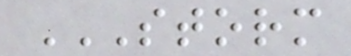STORM
